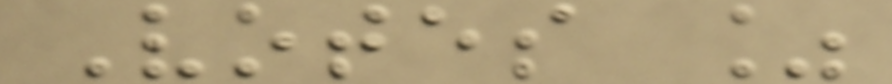Votes %
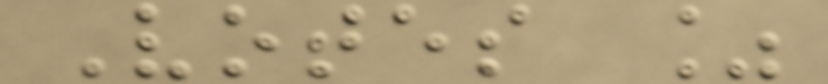Votes %
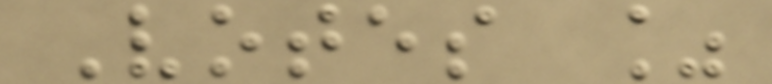Votes %
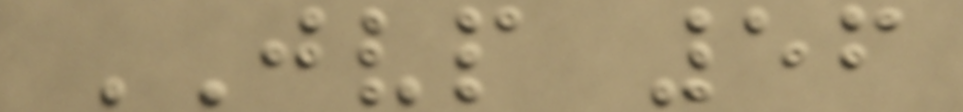JVP 56
